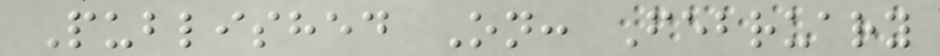Published On: February
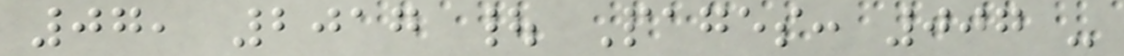07, 2017 | Pages: 007 -
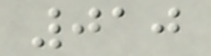010
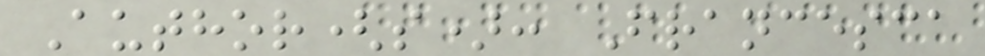Author(s): Francesca
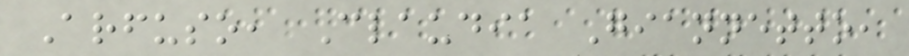Arfuso, Claudia Giannetto,
